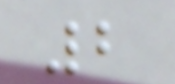2
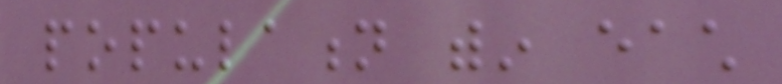population within each
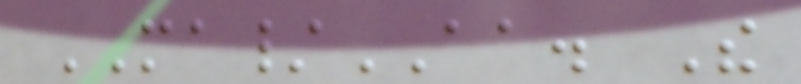MA/AA. The
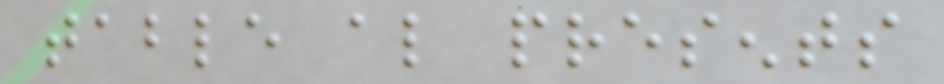table also presents
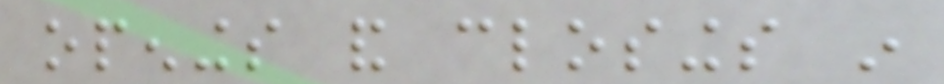openings and closings in
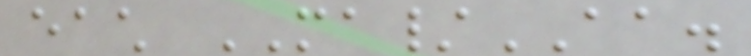each MA/AA.
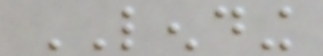LENDING
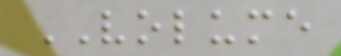VOLUME
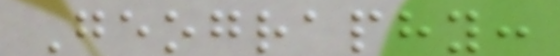Geography:
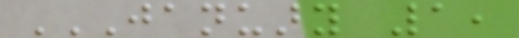JANUARY 1,
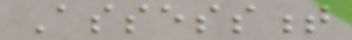Assessment
